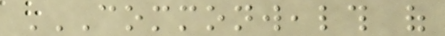COMMONWEALTH OF
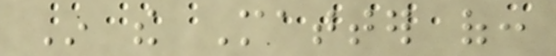In the Matter of:
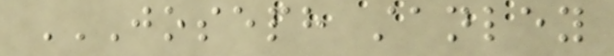JOSEPH STANLEY
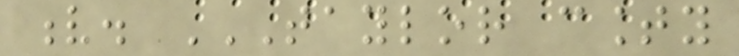v. TAYLOR COUNTY
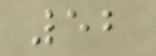52
